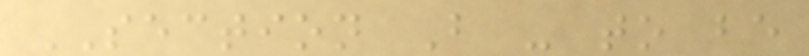SECTION B - to be
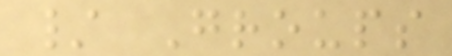/ Groups
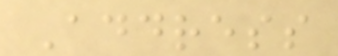Address
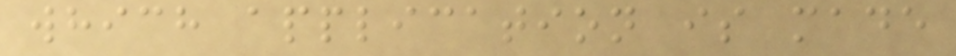which application is made
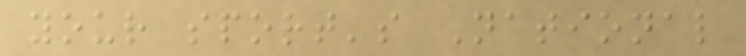your sport's National
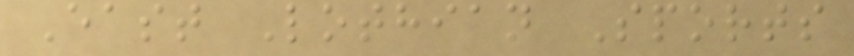East Lothian Sports
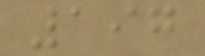197
